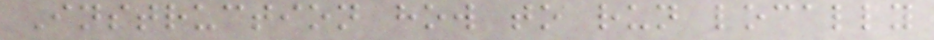Instruction how to run locally
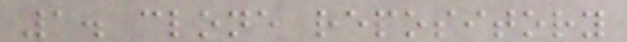1. clone repository
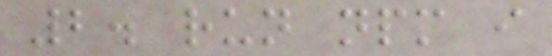2. run npm i
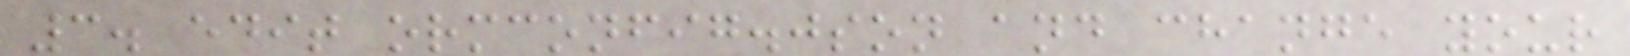3. edit ormconfig.json and change your
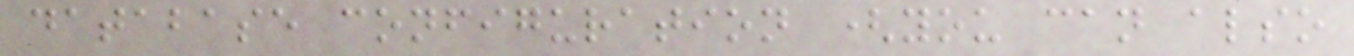database configuration (you can also
